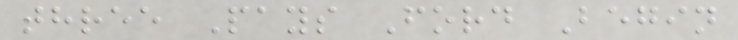three Pays Ford Begin
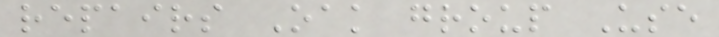repairs Oak group Use
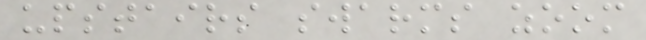upstairs swarms zoom
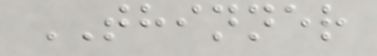THINNER
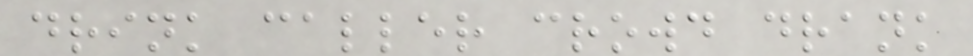drink caller crowd drank
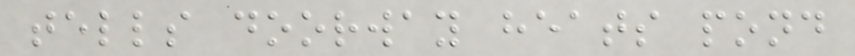tells doorway heats pond
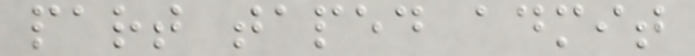part taped admit
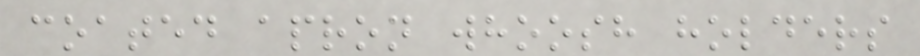coated apron whoosh holders
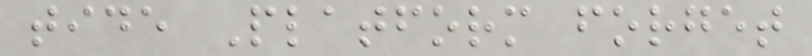tide Platform forget
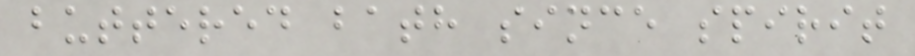buttered bath since spirit
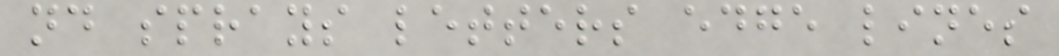nd sprays letters edge lines
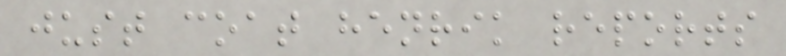just coat henrik reports
